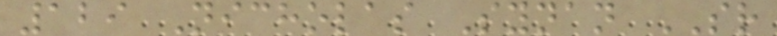129 Nicholas Synan SR
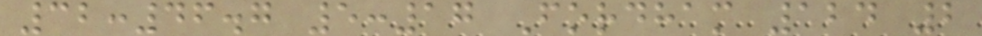32:46.7 5:17 Fordham 124 2
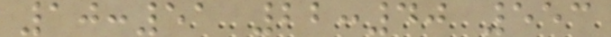10:51 22:40 553
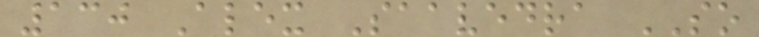130 Alex Saavedra SO
